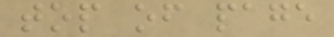top of page
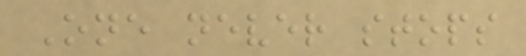One never stops
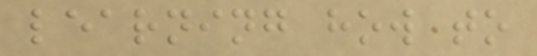learning how to
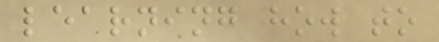learning how to
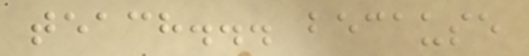teach... because
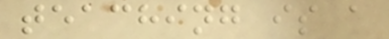teaching is a
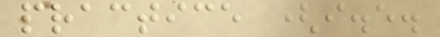practice (i.e.
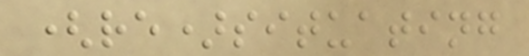(re)situating
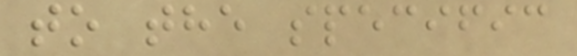to the specific
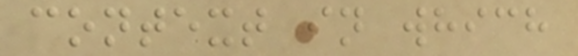context in which
